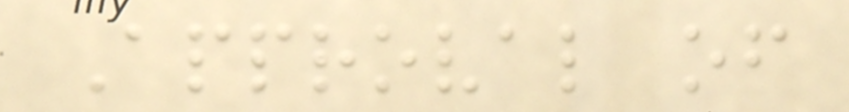Approval of
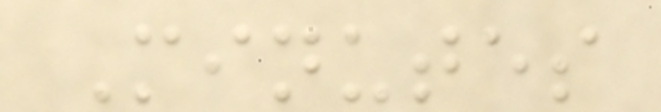Minutes
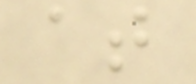at
